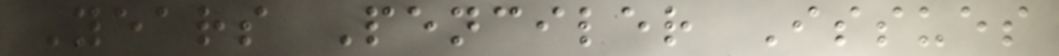Years Penciler Issues
